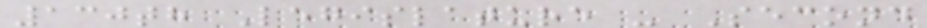130th Legislature - Second
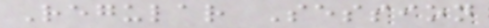Regular Session
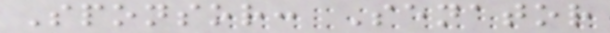Sponsor: Senator
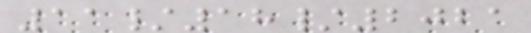11/18/2021
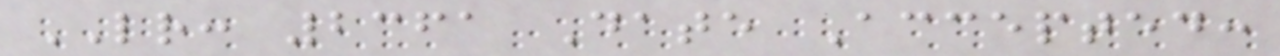LR: 2361 Date Accepted:
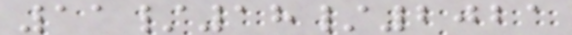11/18/2021
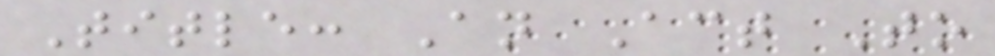Title: An Act To
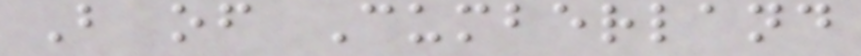B of Cumberland
